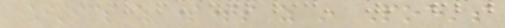characteristics which sometimes as in Poe's
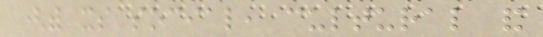(with its social, cultural and
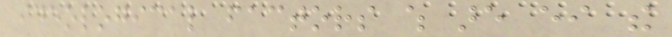ideological factors which are either the
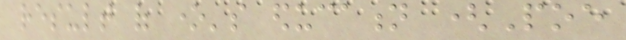result of one's education (Poe
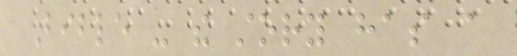Bible - the story has a
